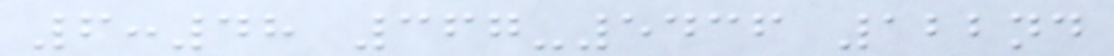6:48 367-5436 122nd
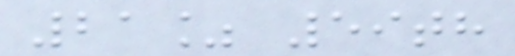21% 59th
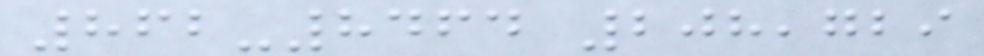862-8464 208,729
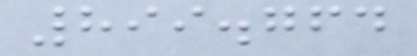899.764
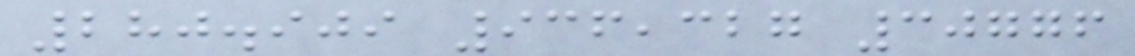280.909 936,327 30776
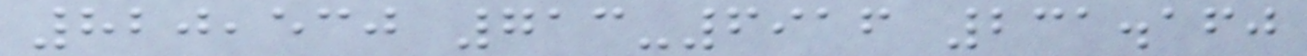820,530 713-6916 231.160
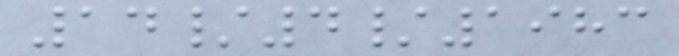14/4/1983
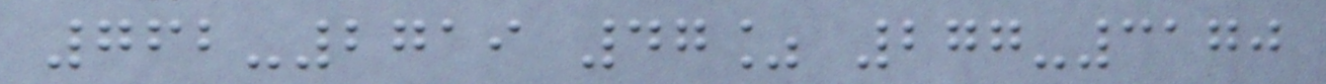762-2719 47% 277-3170
